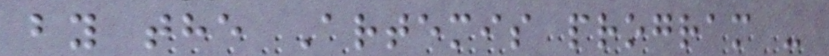by the Artemis program -
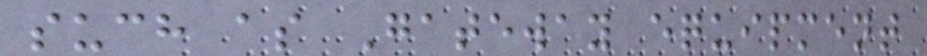such as Gateway equipment
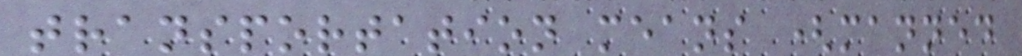transportation means (manned
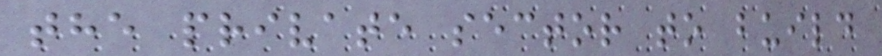the private sector to build
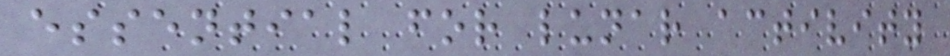essential for lunar activity
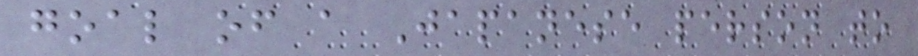goal of a Japanese person to
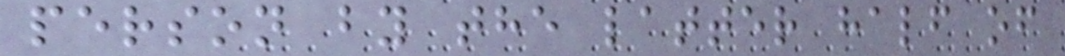person by the latter half of
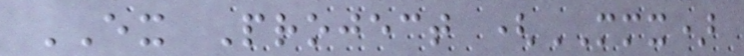EX Project (MMX)
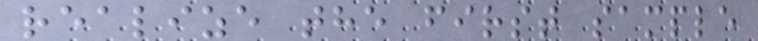realize the first sample
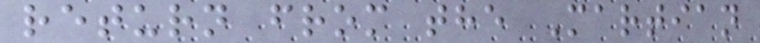return from the Martian
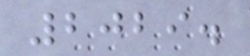2029.
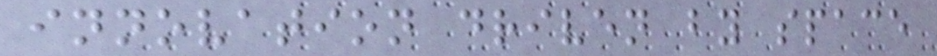innovation driven by space
